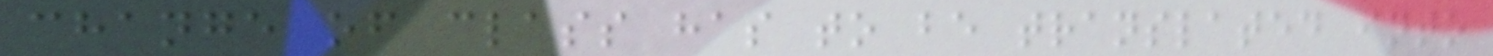change of class has to be translated into
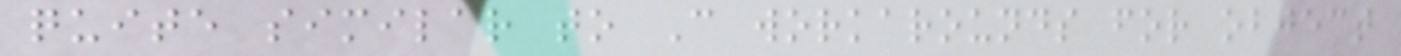quite similar to C workarounds for object
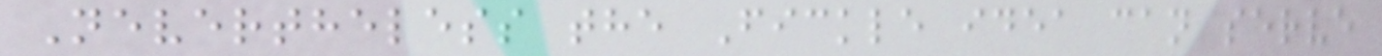Nevertheless the Fickle idea can serve
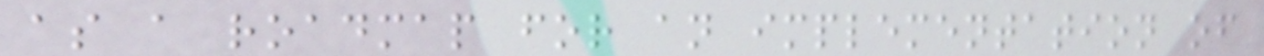as a roadmap for an implementation of
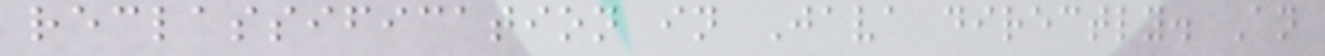reclassification in Java directly. An
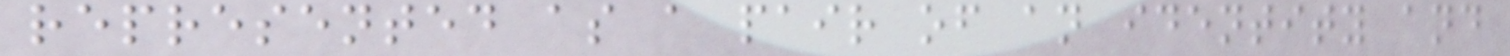represented as a pair of an identity and
